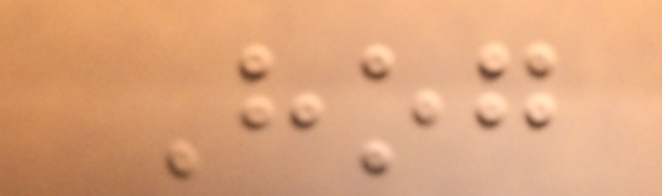Hog
